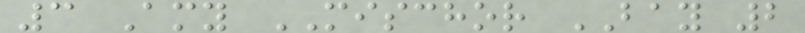3 Amy MISCHOR BAY 2
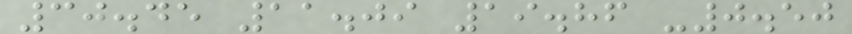30.45 11.09 19.86 -0.50
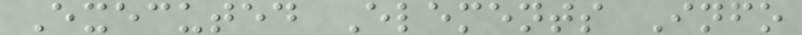Executed Elements Info
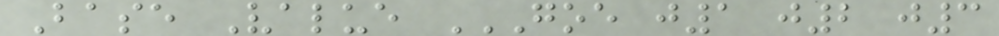Base Value GOE J1 J2 J3
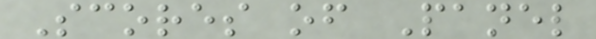Scores of Panel
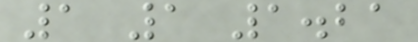1 1 1.21
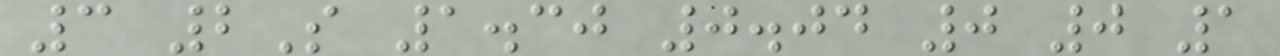3 2S 1.30 0.04 0 0 1
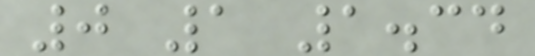0 1 1.34
